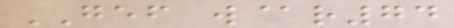GEF w@r74
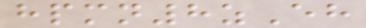hpmn8zEh
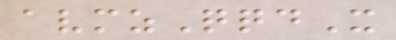avmzQqdX
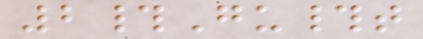2#Gu#t
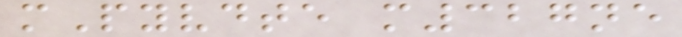mPyvdte m327ne
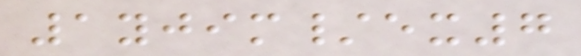1yjim/ex7
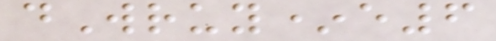dWruy*e6
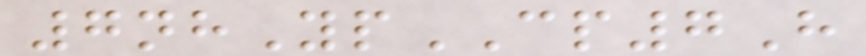7nhYpCP7H
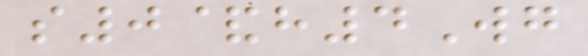s0&h4Wg
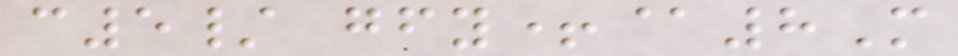c5/ gfy+@8M
